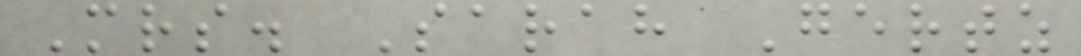Mrs. Sarah Gertz
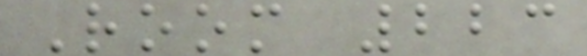Room 223
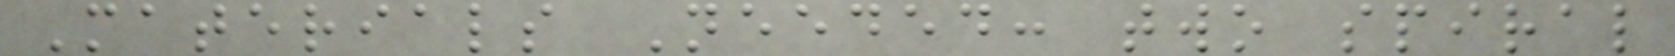Materials Needed: two spiral
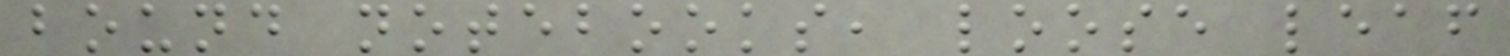bound notebooks, loose leaf
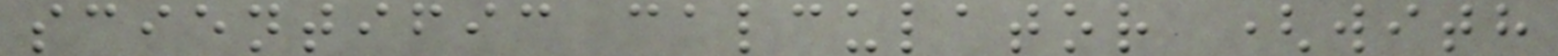scientific calculator (with
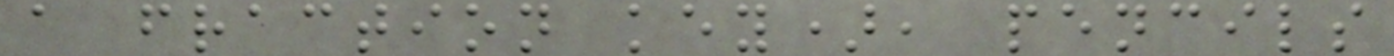a fraction key), pencils
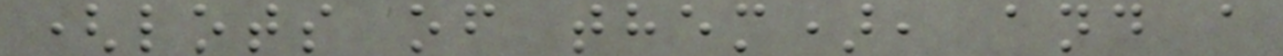(lots of them), and a
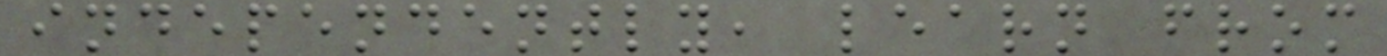independently, learn from
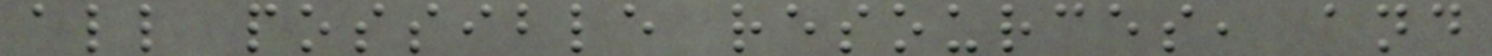all possible resources, and
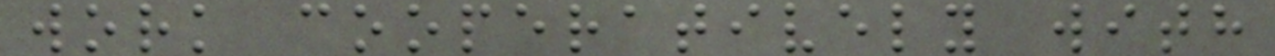work cooperatively with
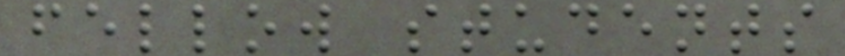fellow students
